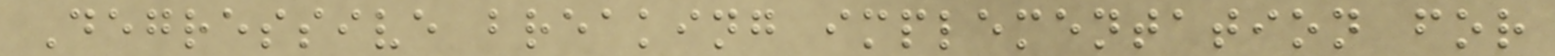Degressive breaking implementation for
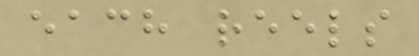each reels
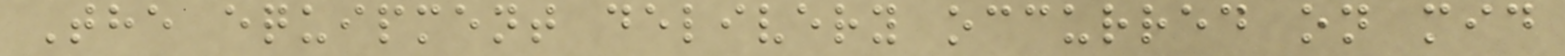The equipment delivery occurred on mid
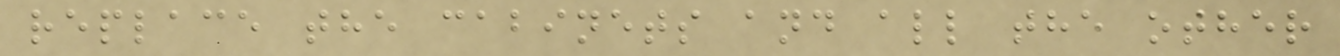replace the cabinets and all the other
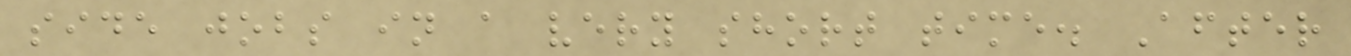side jobs in a very short time. After
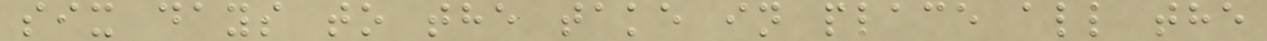six days to the take in place all the
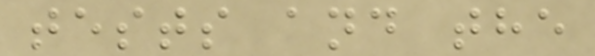tests and the
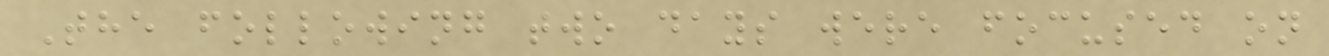The following two days were focused on
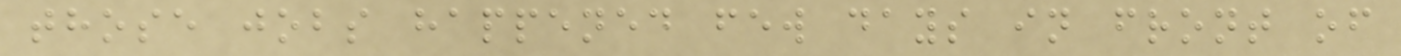those jobs happened few days in front of
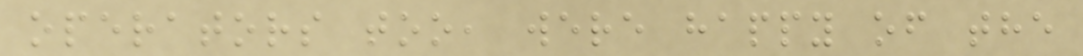operators too, were happy of the
